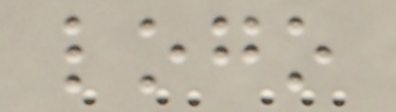logo
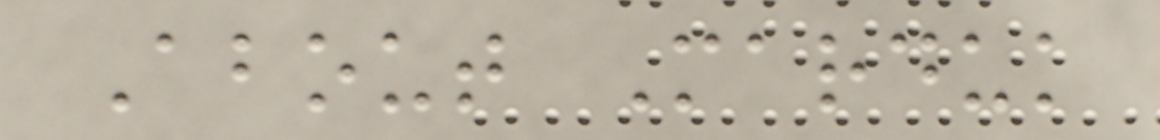About Marduk
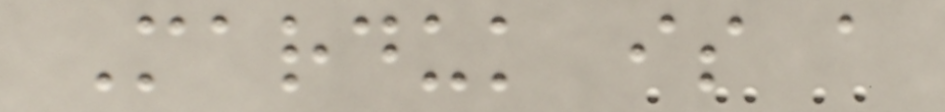Marduk is a
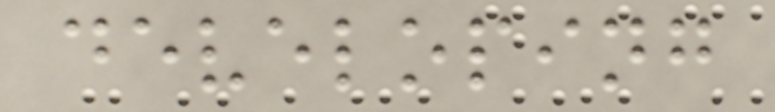developing
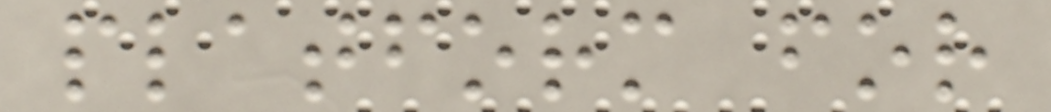platform for
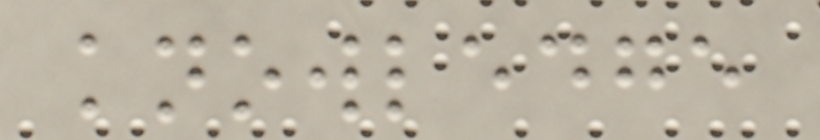knowledge
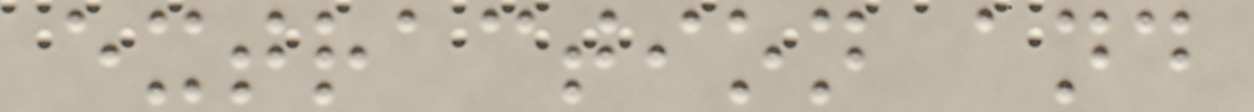extraction and
